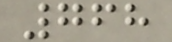768
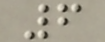6
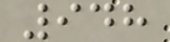948
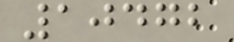10472
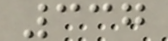337
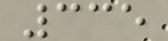335
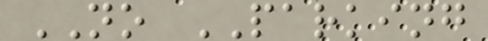NO PARKING
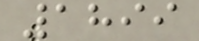1899
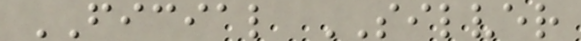FICIAL SILVER
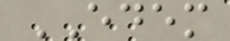EDEM
